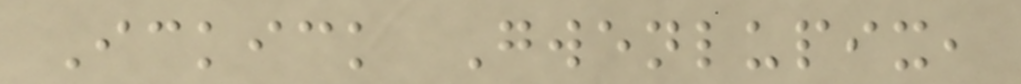Ickick Gwenlupix,
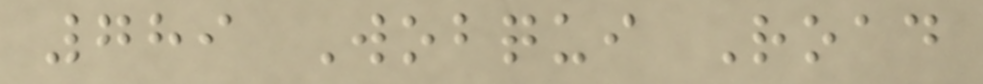789 Wobqui Road
